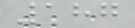187
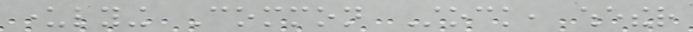underlying Common Stock, whether
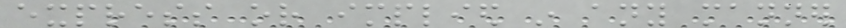express or implied in any manner
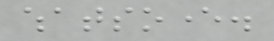whatsoever.
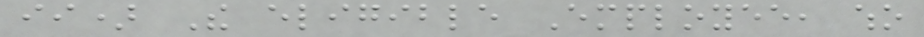ii) The eligible Employee, who
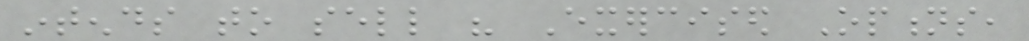intends to sell his Exercised Options,
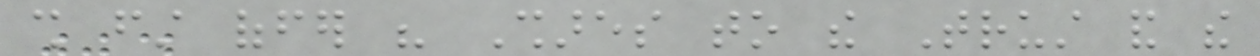shall first offer his Shares to the Trust and the
